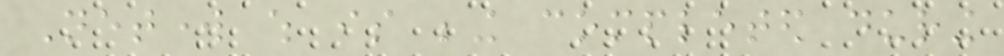Network which is being completed during
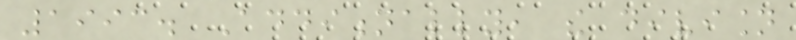1993. Additionally, the division
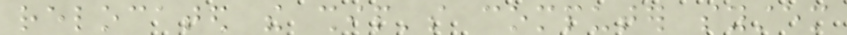relocated the ship's computer system
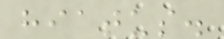hiatus.
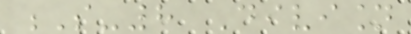S-8 Division
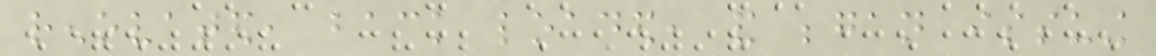renovated, back loaded, and began issuing
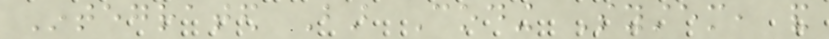Integrated Bar Coding System, and
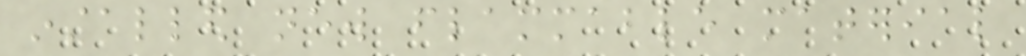installed new flammable material
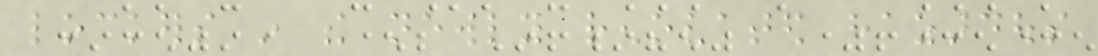lockers in the newly renovated hazardous
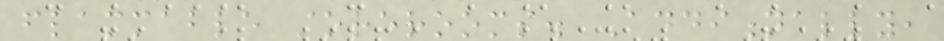flammable storerooms. Additionally,
